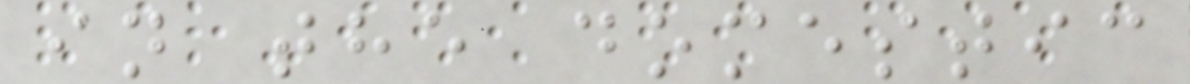in the domestic
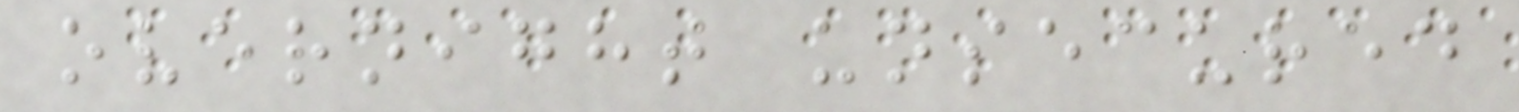overnight unsecured
